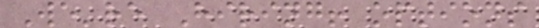We're Hiring! options
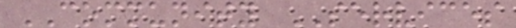COMMUNITY SERVICES
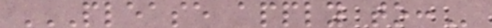PLEASE APPLY TO:
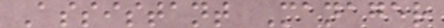Assistant Manager
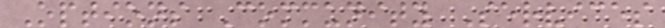Options Community Services
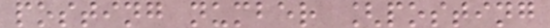posting number [posting
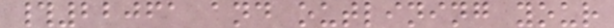#22061 and outlining your
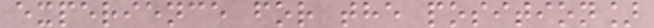experience for the position]
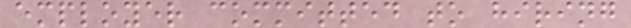employer committed to hiring
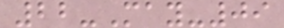22-May-09
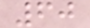60
